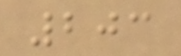203
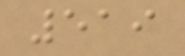519
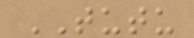TUTU
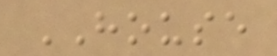HOUSE
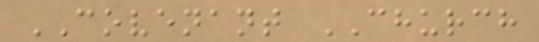COVENANT CHURCH
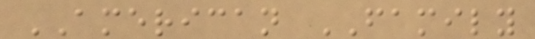AMERICAN FAMILY
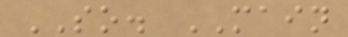SO. MAIN
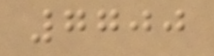7700
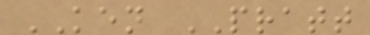KEN PRATT
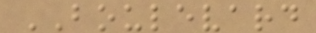BOULEVARD
